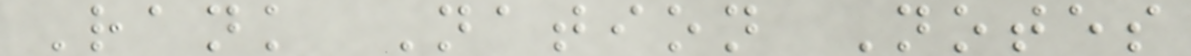Rank Nation Notes
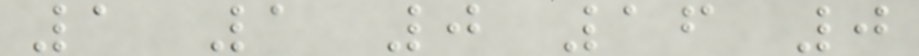1 1 0 16 0
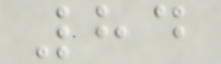84
